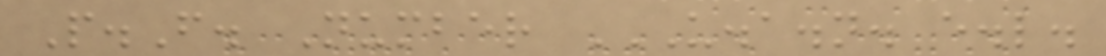P.F. Number U.A.N. E.L.
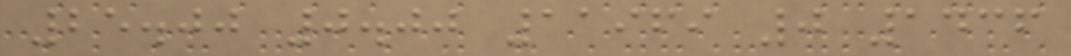25.00 0.00 11969 0 1436
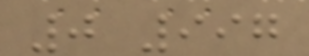0 997
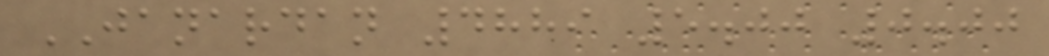JANARDAN 4889 5.00 0.00
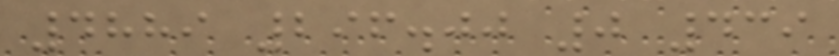4889 296.00 0 439
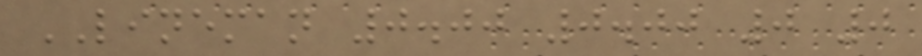LINEMAN 0.00 0.00 0 0
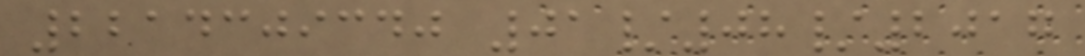2214309340 01/08/2017
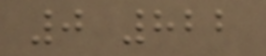0 822
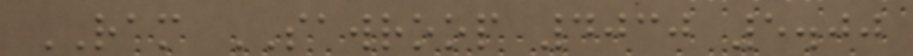RAM SAWROOP 4030 5.00
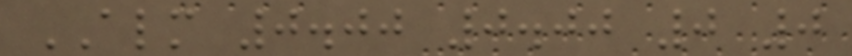ALM 0.00 0.00 0 0
